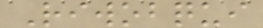Riwobqui
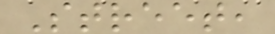Street,
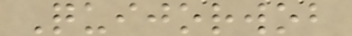Quijorwob
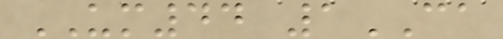UM44 1CA
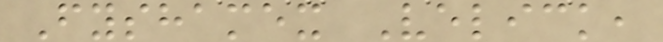Fyshamex Velick,
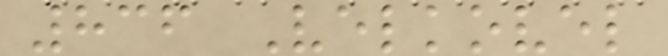836 Velkovel
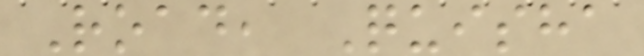Road, Quisha
